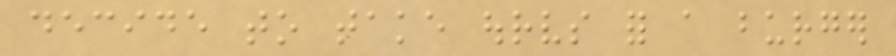decide to take ourselves for a burger
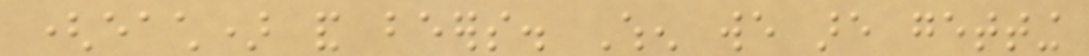(each) and beers. When we are getting
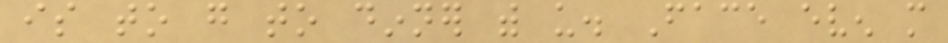is to go to dinner with us. Face even more
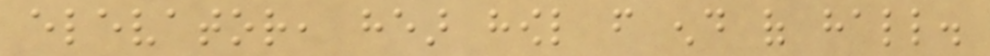elevator, hear howl from end of hall.
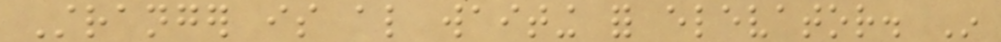Stranger is also waiting for elevator. In
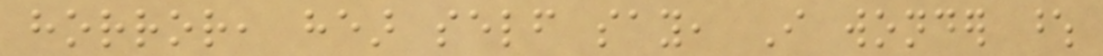horror, hear self say, I wonder whose
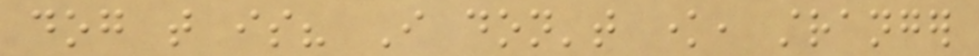dog that is? I don't know, stranger
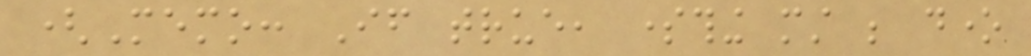(Memo: If true, something must be done
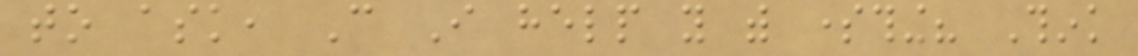to ask, Can I help you with something? Think
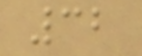32
